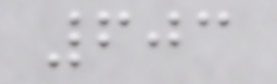603
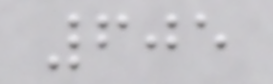605
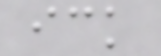ick
